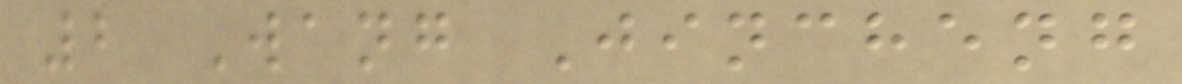2 Wang Jincheng
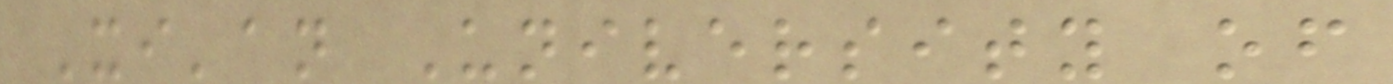Xi'an University of
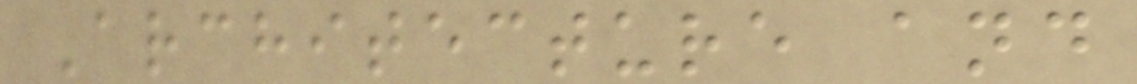Architecture and
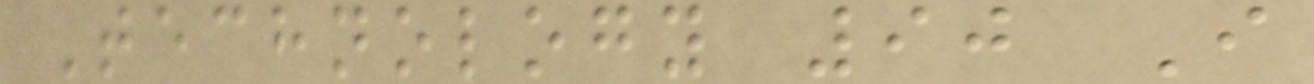Technology 90 I
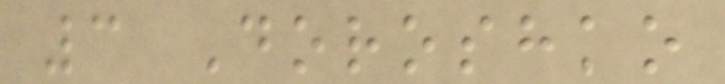3 Doroshko
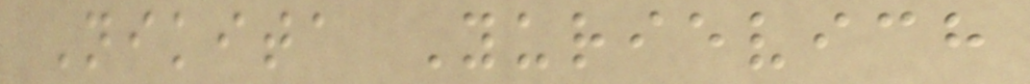Nikita Yurievich
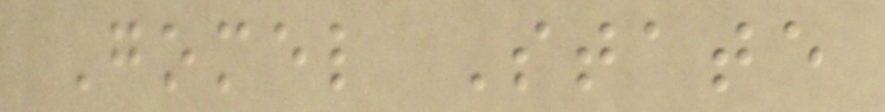Gomel State
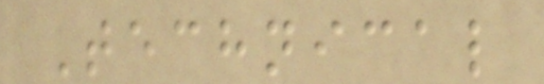Technical
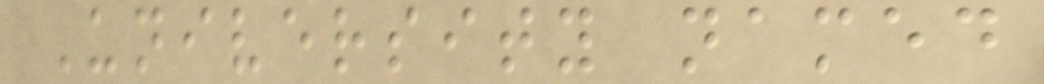University named
